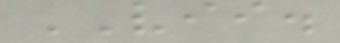VII.
